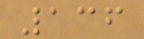136
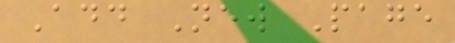Add New Page
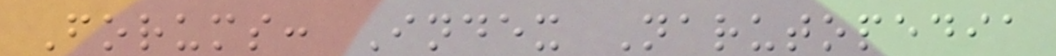Forums: Index Narutopedia
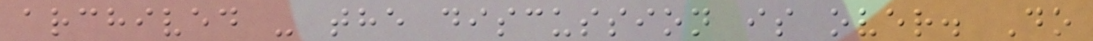archived - the discussion is over. Do
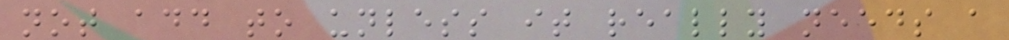not add to unless it really needs a
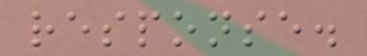response.
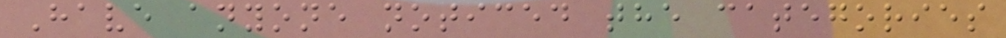Have anyone noticed the categories
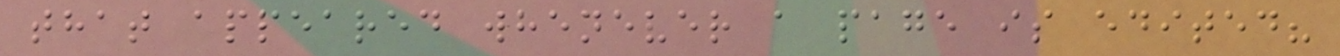that appeared whenever a page is edited?
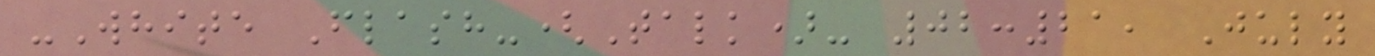-White Flash-(Talk)- 02:21, July
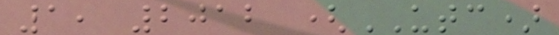1, 2012 (UTC)
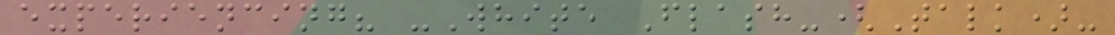experiencing? -White Flash-(Talk)-
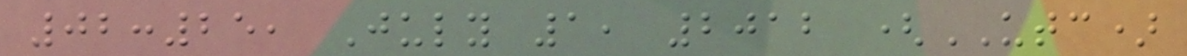02:25, July 1, 2012 (UTC)
